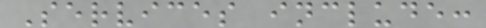Services include:
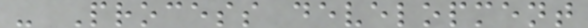- Process development
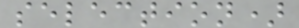selection)
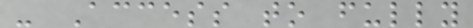- Access to fully
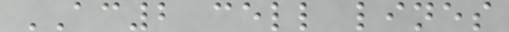AC2 cell lines
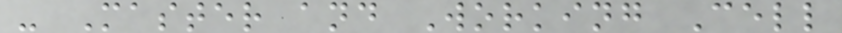- Master and Working Cell
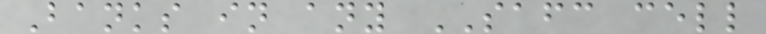Banks in any SAFC cell
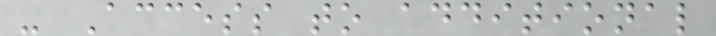- Access to additional
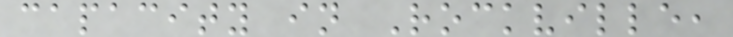capacity in Rockville,
